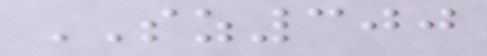SZ300
